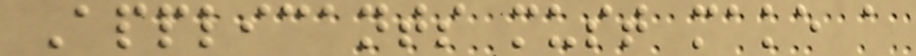Applicants must make a
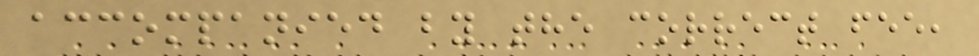accompanied by the correct fee,
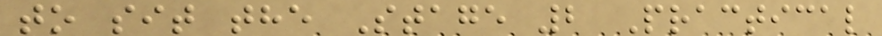to sit the Stage 2 Practical
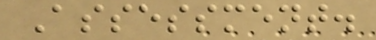Assessment.
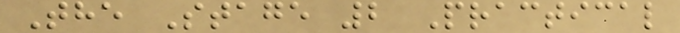The Stage 2 Practical
